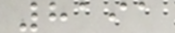8191
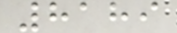8189
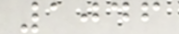1046
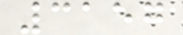3157
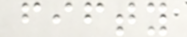fifty
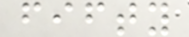fifty
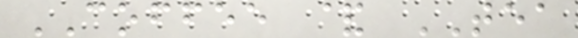COFFEE & TEA
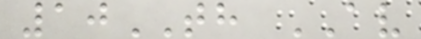10TH AV
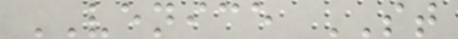VENICE ST
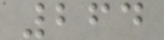264
